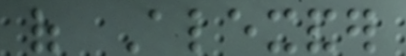of Alexander
